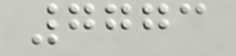7773
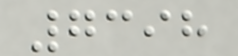7398
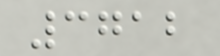3712
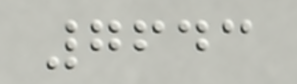7643
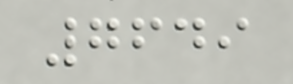7649
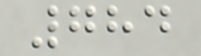784
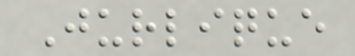Jurlique
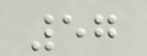57
